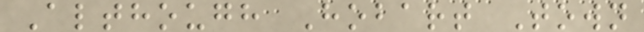Although Hobart Town
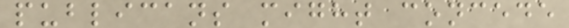publicans might concede
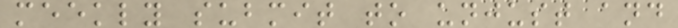meekly submit to unjust and
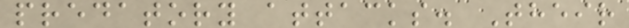predatory attacks. Their
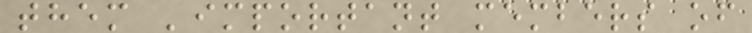them 'important members of
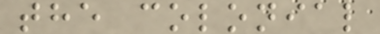the colonial
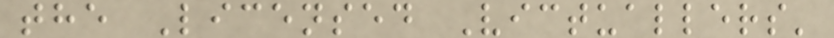the Licensed Victuallers'
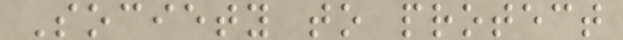Society to protect
